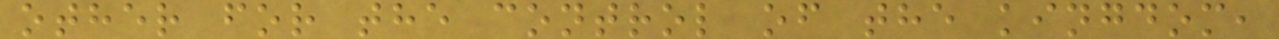other for the control of the kingdom,
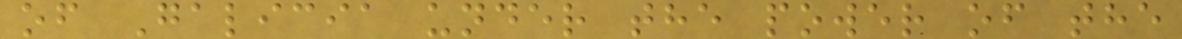of Galicia under the power of the
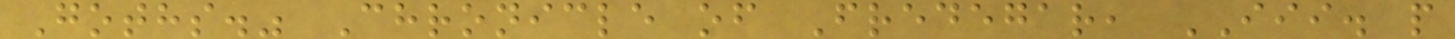Goths." Chronicle of Fredegar, III. p
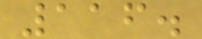116.
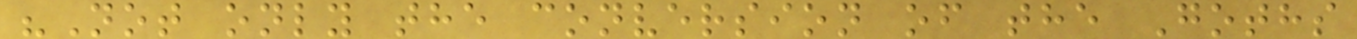"Not only the conversion of the Goths
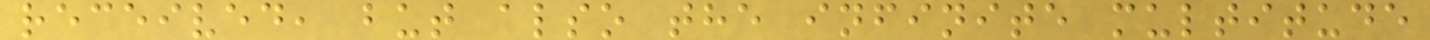received, but also the infinite multitude
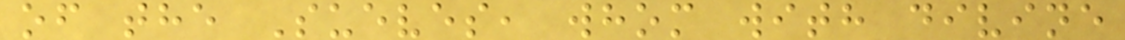of the Sueves, whom with divine
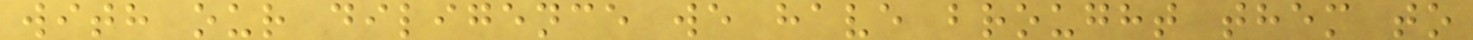with our diligence we have brought them to
